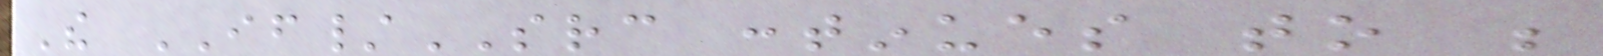The IF/SRC continues to be
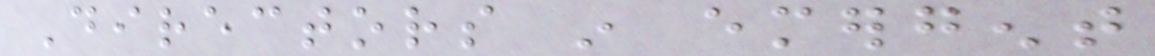Directors in emergent
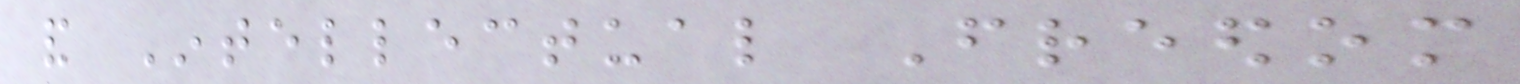and Intellectual Freedom
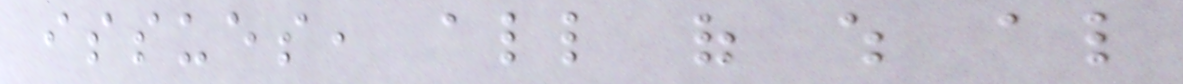issues, all of which also
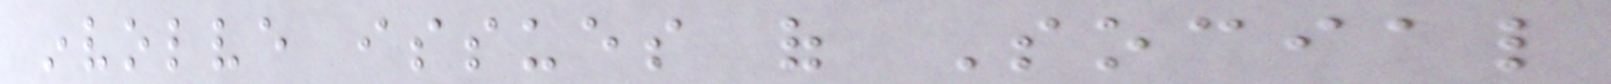involve issues of Social
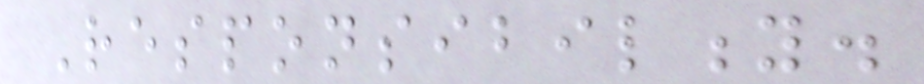Responsibility.
